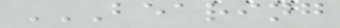BEARING
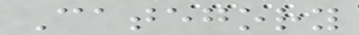Category
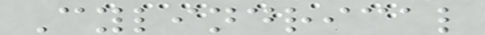Cylindrical
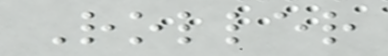Roller
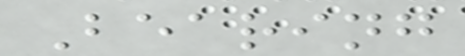Bearing
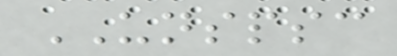UNSPSC
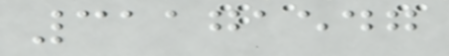31171547
